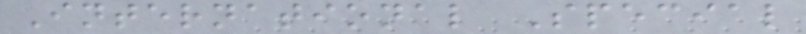International Special
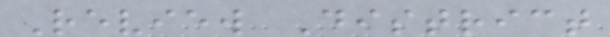Review District
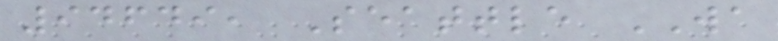94649, Seattle WA
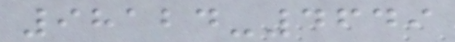98124-4649
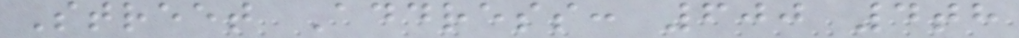Street Address: 600 4th
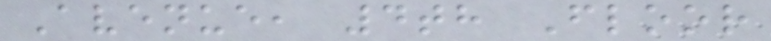Avenue, 4th Floor
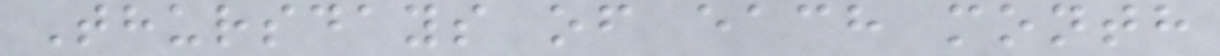Thursdays of each month
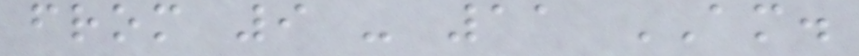from 9 - 11 AM.
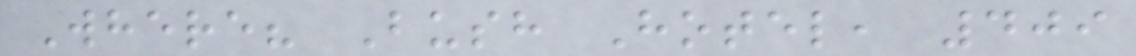Where? Bush Hotel, 409
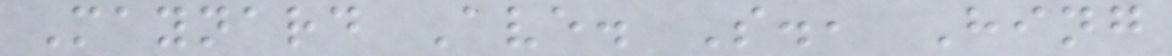Maynard Ave. S., Hing
